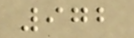972
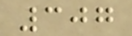307
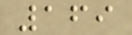169
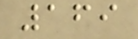169
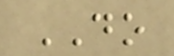DO
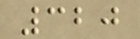320
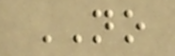NO
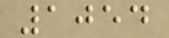1054
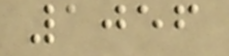1056
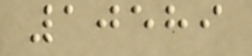10589
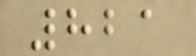821
